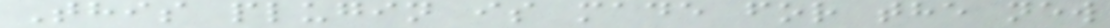This plugin is made for the new
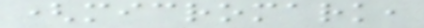(micromark,
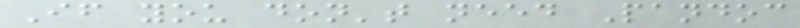If you don't need Pandoc
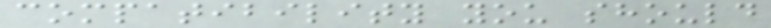compatibility you should
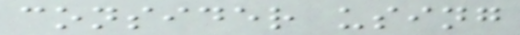consider using
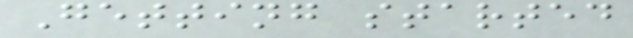Getting started
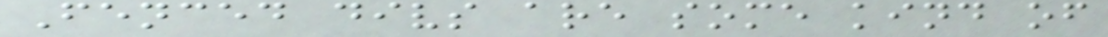Fenced divs are some kind of
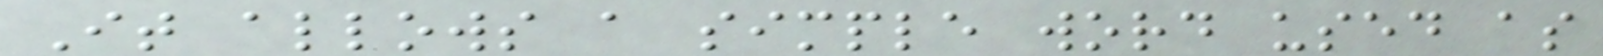It allows a simple word used as
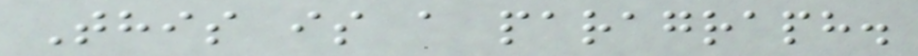This is a paragraph.
